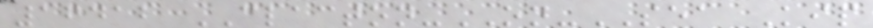16412 CLACTON-ON-SEA Kip
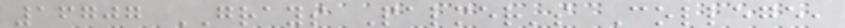16707 GRAYS Palmer's College,
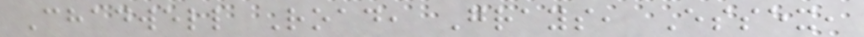Chadwell Road, Grays, Essex,
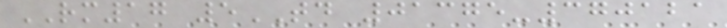RM17 5TD 01375-370121
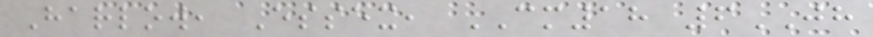Harlow, Essex, CM18 6JH
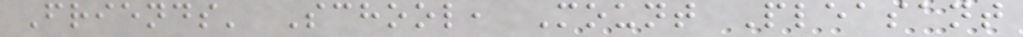Friends' School, Mount Pleasant
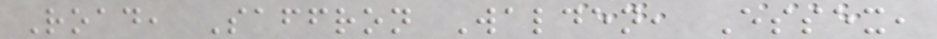Road, Saffron Walden, Essex,
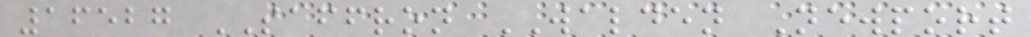16527 SAFFRON WALDEN Newport
